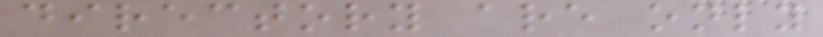directory are only
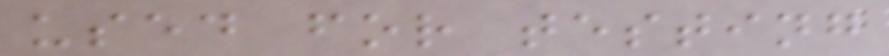used for testing
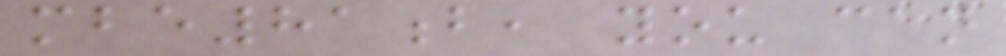mbe81b, you can
